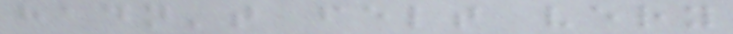hadn't felt very
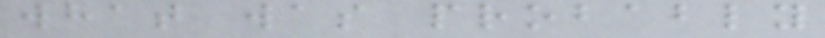what was probably
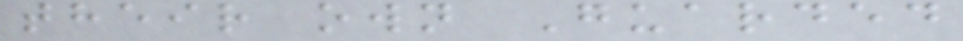their own Guarded
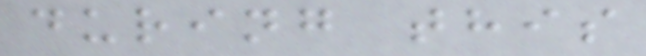during this
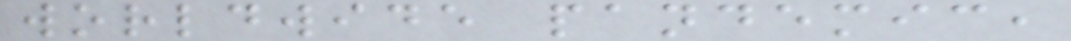worldwide pandemic,
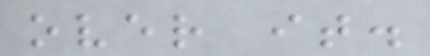over it.
